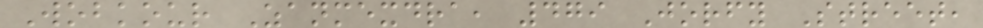Wobkour Zanmexdra, 479 Jorfy Street,
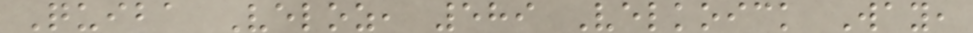Quiba Veloz, 589 Velkoick Way,
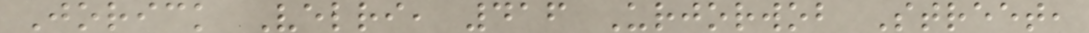Jorick Velri, 416 Urjorwob Street,
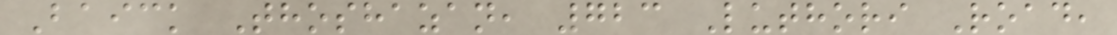Baick Thoshazan, 723 Luthori Road,
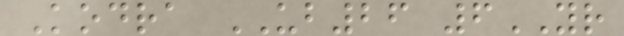Kodra UB26 6YR
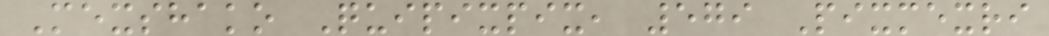Mexshako Quipixpix, 579 Pixmexri
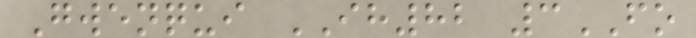Gwenqui IH82 3FO
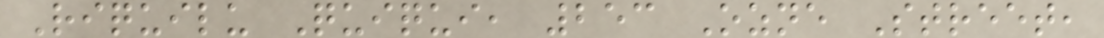Riquilu Quiqui, 253 Ozne Street,
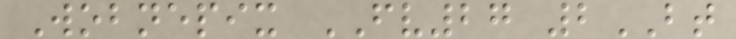Wobnepix FV27 2BT
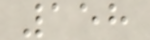158
